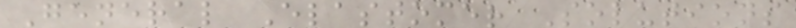General Elastomer Solutions
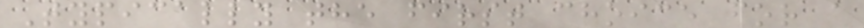Typically the first choice for a
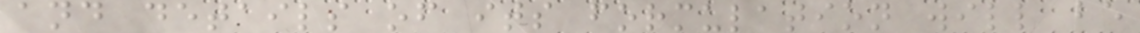and details of its formulation will be
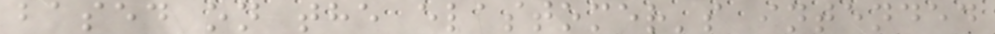based on the elastomer's intended
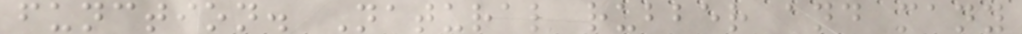function. Natural rubber and many
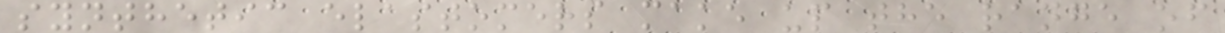synthetic elastomers make up the range of
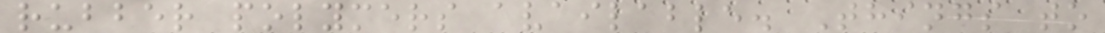rubber polymers available. Things to
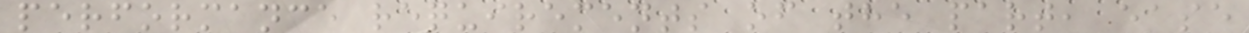performance requirements of the part, ease
